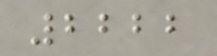2222
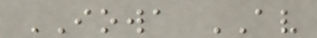IOWA AV
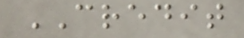CREDIT
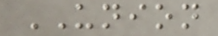UNION
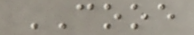COOE
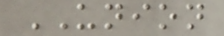UNION
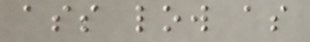ass low as
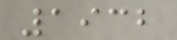1932
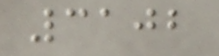3102
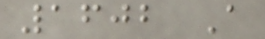1602 A
